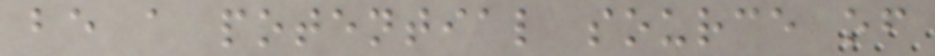be a potential source of
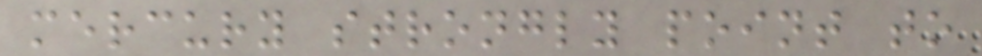mercury strongly point to
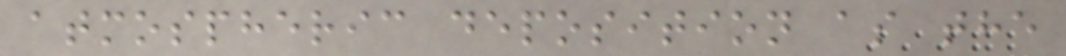atmospheric deposition as the
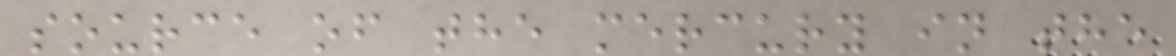source of the mercury in the
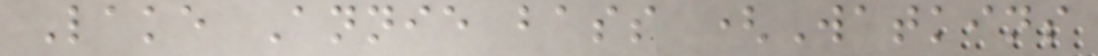Lake Annie bass (Watkins
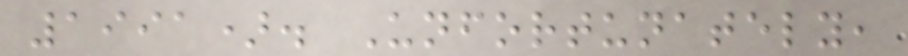1991). Unfortunately,
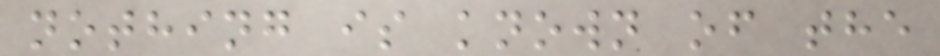nothing is known of the
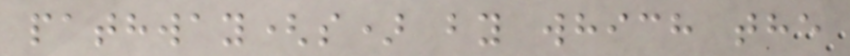pathway(s) by which the
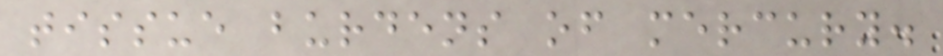tissue burdens of mercury.
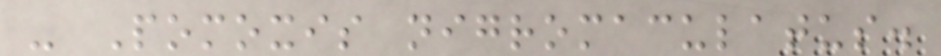- Pomoxis nigromaculatus.
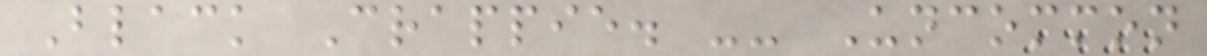Black Crappie. -- Uncommon
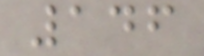146
